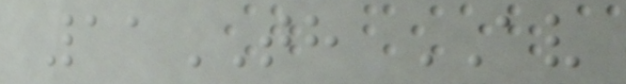11TH AV
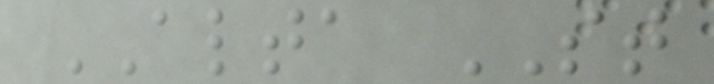ALTA ST
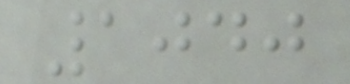1040
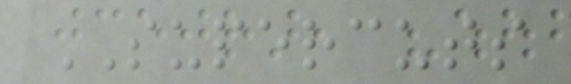SUPERCUTS
